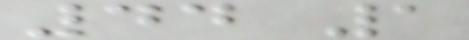44 1
